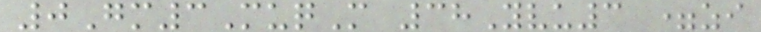0Gm3MuqM 38Yvu3 =zi
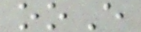ooE
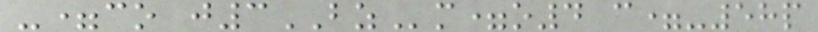-=co j3BZm=o4 c=-58p
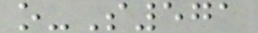o-S571
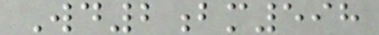Wd2bm598
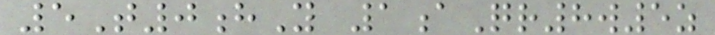5T0hY 1aQr8w5z
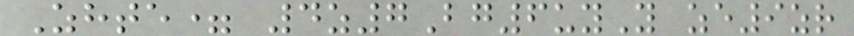Zhte= 4z7Bg6uyY ze9zr
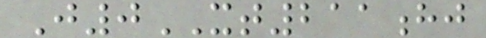J0XT211hj
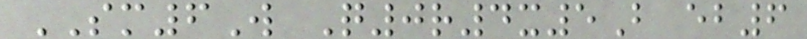SM6W Q0r4x5B eb6
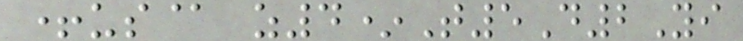+us@ z4*T5D2Yi
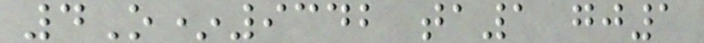4O*9342 ta1 gj1
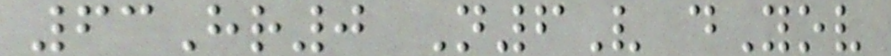63Hr0 N6V dYov
